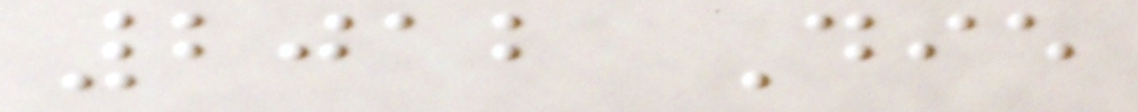2012 Die
